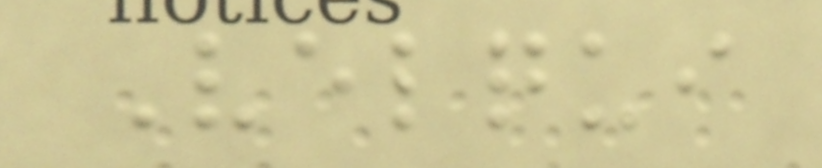Velqui
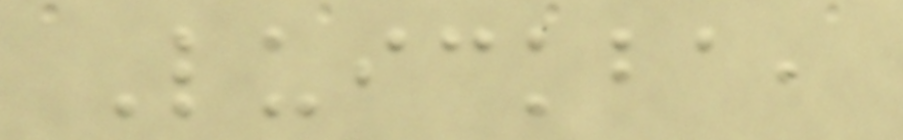Luickba,
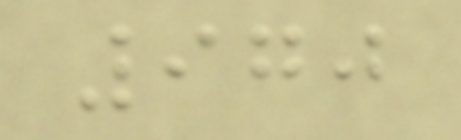970
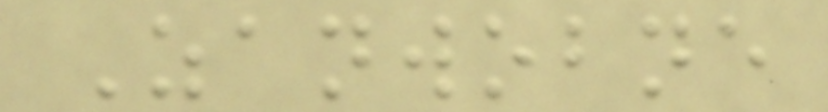Zanwobne
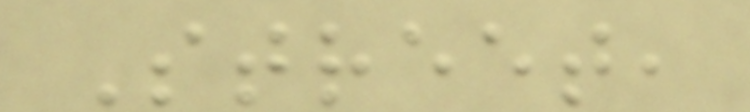Street,
